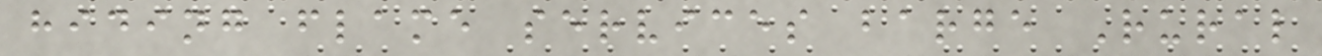hiding flame services barge Rural
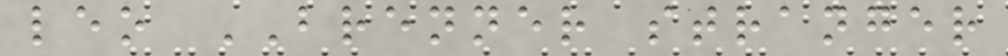leo BRENNER stranger
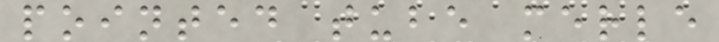pointed tube merle
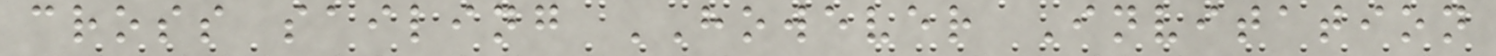cross sailing HOWEVER Invitation
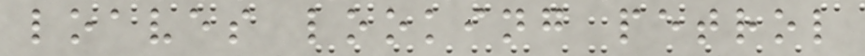loaves looking petrol
